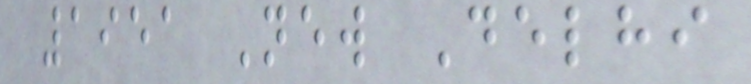1951 New Delhi
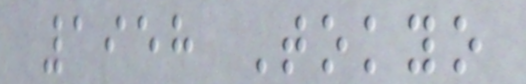1958 Tokyo
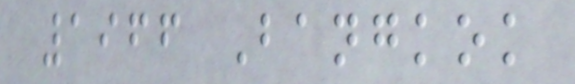1966 Bangkok
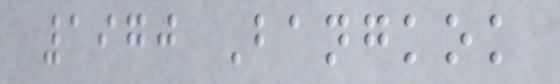1970 Bangkok
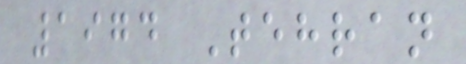1974 Tehran
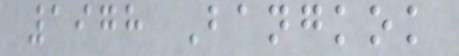1978 Bangkok
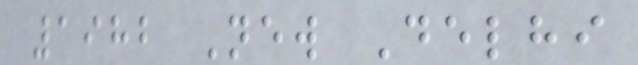1982 New Delhi
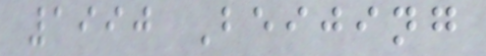1990 Beijing
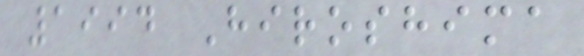1994 Hiroshima
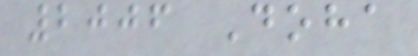2006 Doha
